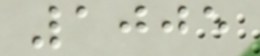1005
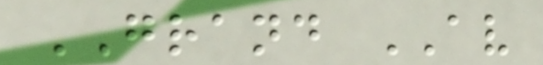GRAND AV
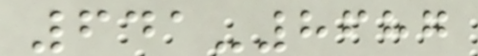641-8687
